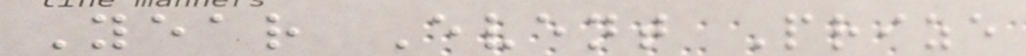Year Event Prize
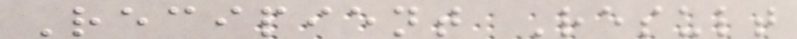Recipient Result
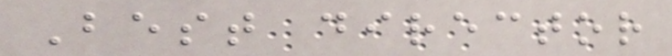Best director
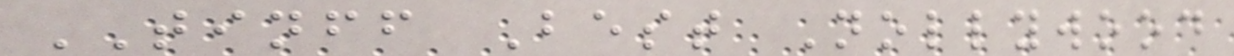TINFF Best Nollywood
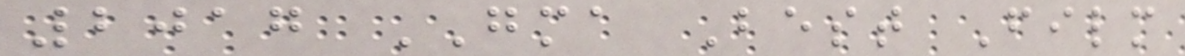2017 GMA Best Film
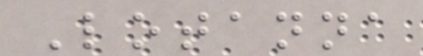Lotanna
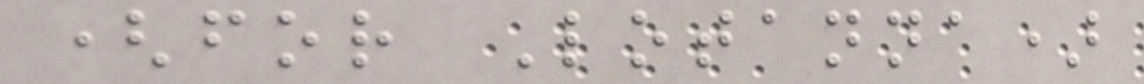(for Lotanna)
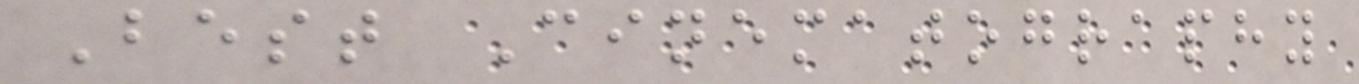Best Cinematography
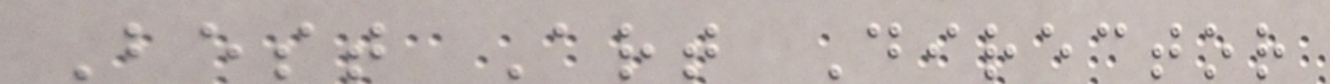Best Art Director
